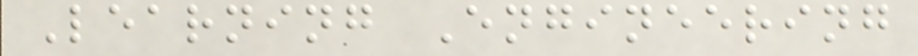Learning Engineering
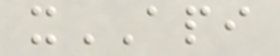xAPI
